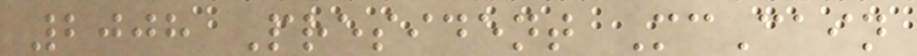2008 President McCain
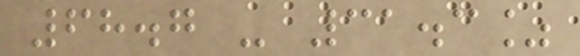68.7 - 31.3%
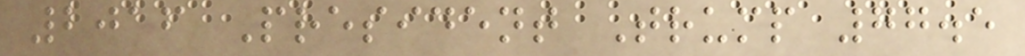2016 President Trump 77.5
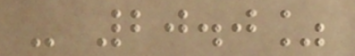- 20.0%
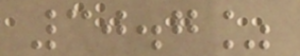30.7%
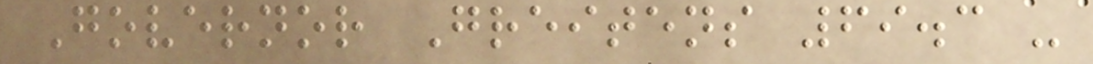Governor Greitens 69.3 -
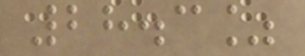28.3%
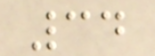34
